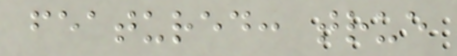featured: true
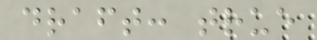draft: true
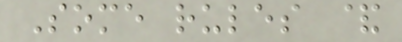Some rules &
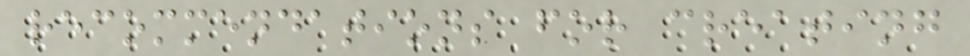recommendations for creating
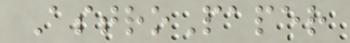AstroPaper
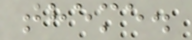theme.
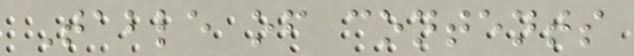Table of contents
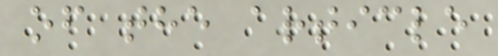of the article
